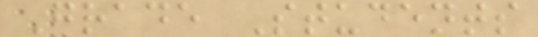Grade Students
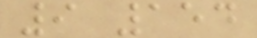9 154
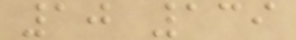10 139
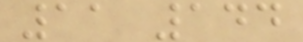11 144
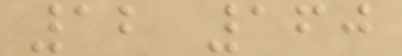12 160
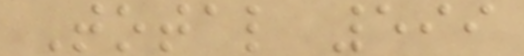Total 599
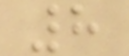8
